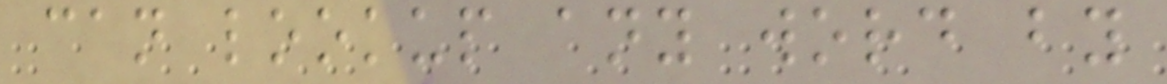can lookup any word by
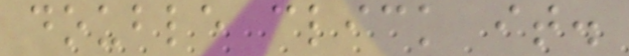double click it.
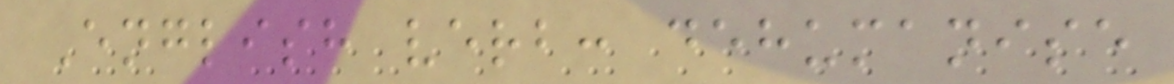English verb: dehumanise
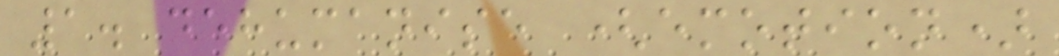1. dehumanise (emotion)
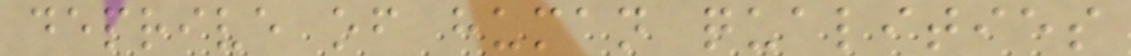deprive of human qualities
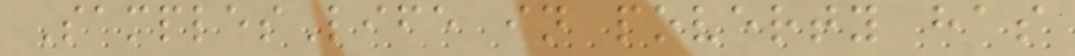SamplesLife in poverty has
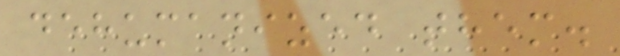dehumanized them.
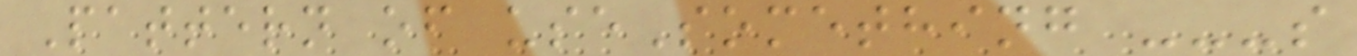Pattern of useSomething ---s
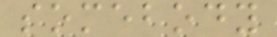somebody
